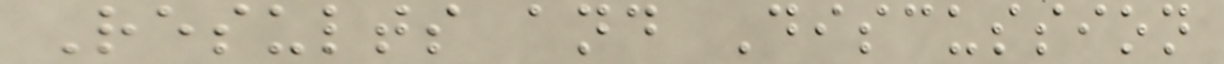Results and Discussion
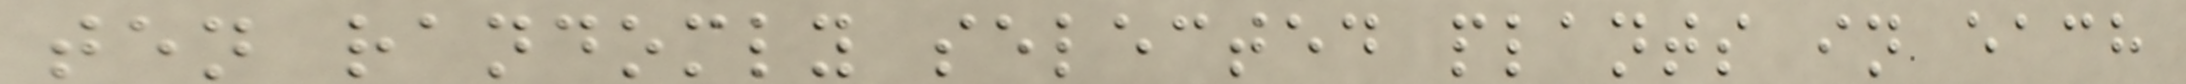ten randomly selected plants in each
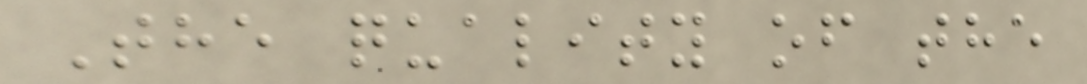The quality of the
